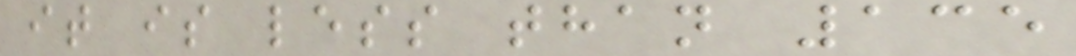it is less than 135
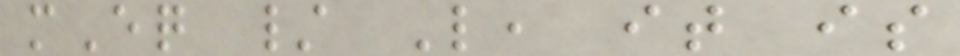mEq / L, it is
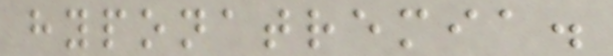hyponatremia.
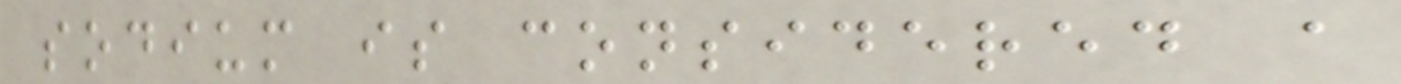sodium is considered a
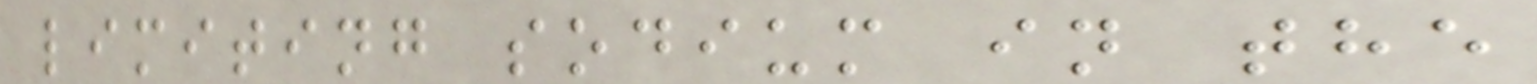limiting sodium in the
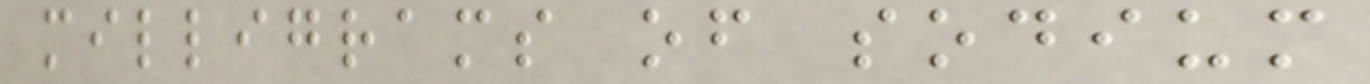milligrams of sodium
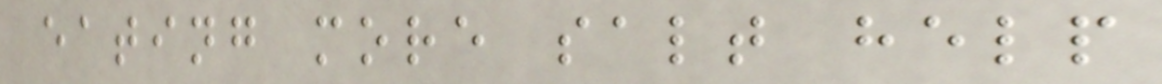eating more salt help
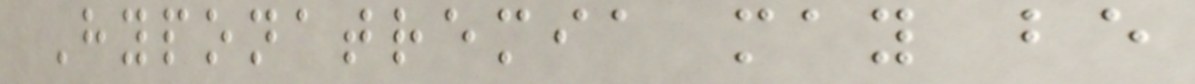Hyponatremia may be
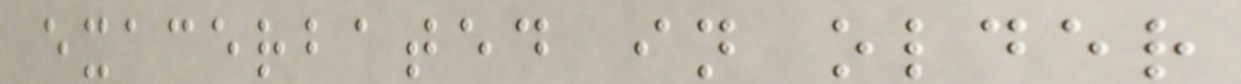exacerbated in older
